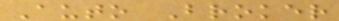Auto Broker
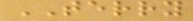TERRY
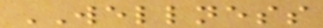WELLNESS
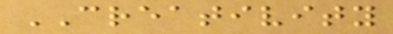CREATIVITY
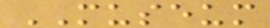MUSEUM
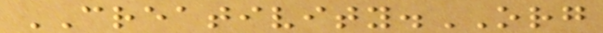CREATIVITY.ORG
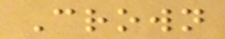Crown
